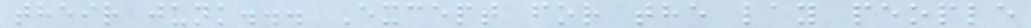their junk... Except for the lay people
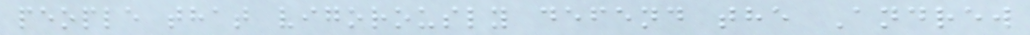people that vigorously defend the Andrew
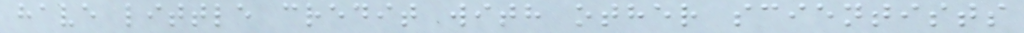have little credit with other scientists
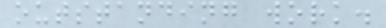outstanding work.
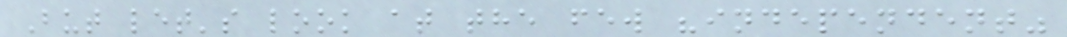But let's look at the few "independent"
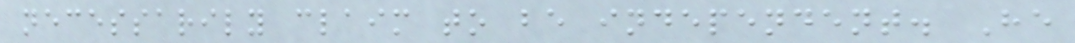necessarily claim to be independent. He
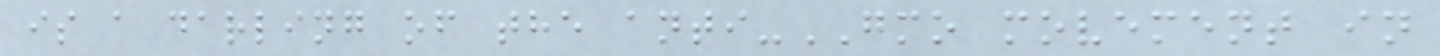is a darling of the anti-GMO movement in
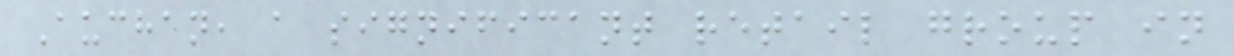Auchan, a significant retail group in
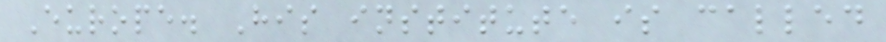Europe. His institute is called
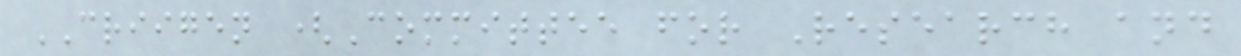CRIIGEN (Committee for Research and
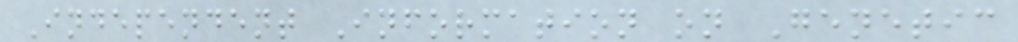Independent Information on Genetic
